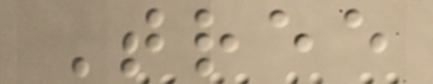Tree
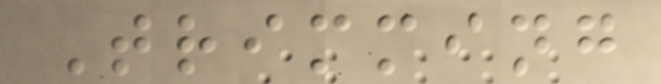Trimming
